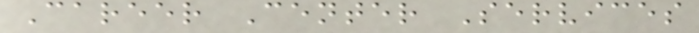Career Center Services
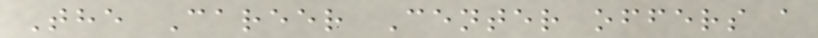The Career Center offers a
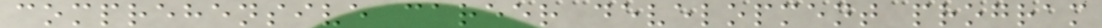comprehensive career development program
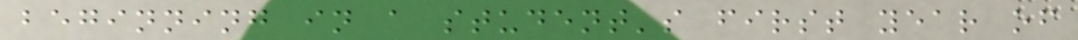beginning in a student's first year of
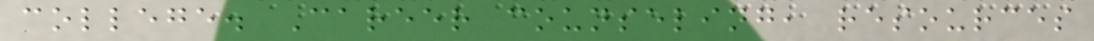college. Career counseling, resources
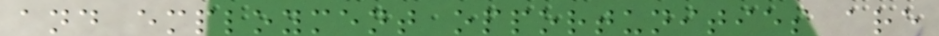and employment opportunities are
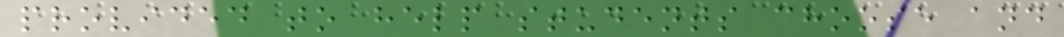provided to help students choose and
